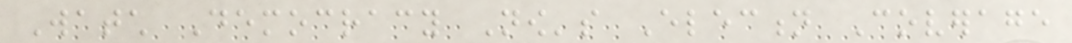Watch Democracy Now's Election Coverage
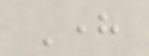Here
